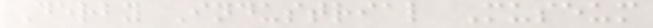Derby Industrial Museum
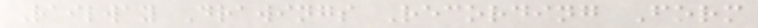Railway Drawings Recording Form
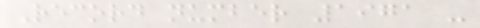Record number 1971 -
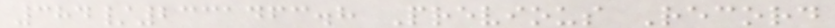384/2331463.8 Previous Record
